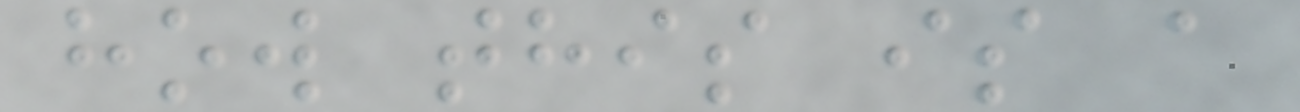how this is a
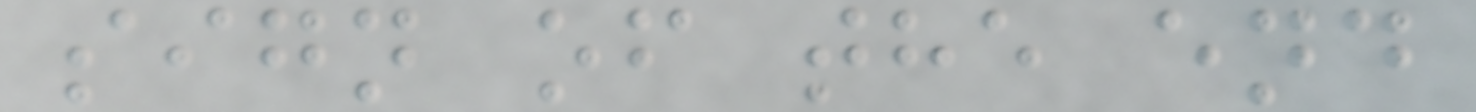sign of the end
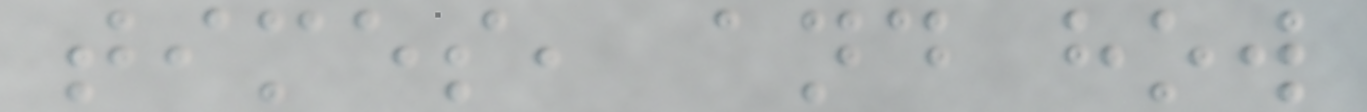times, and how
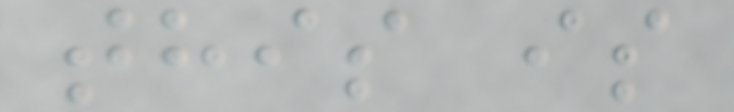this is
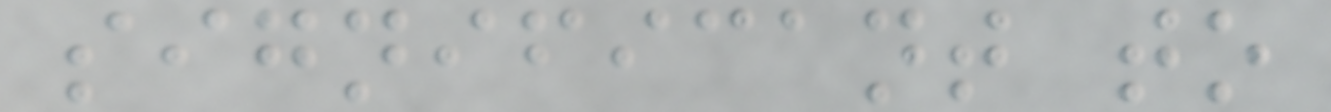significant to
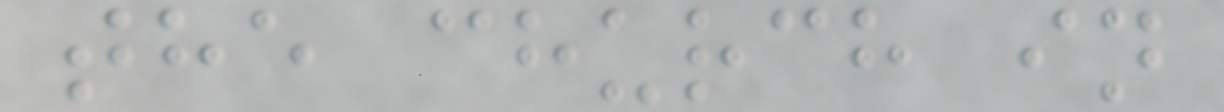the church in
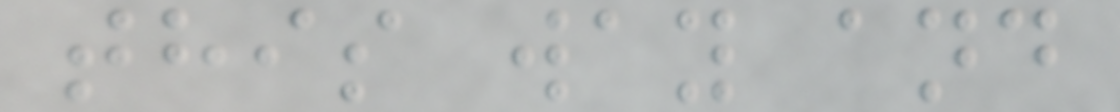this way and
